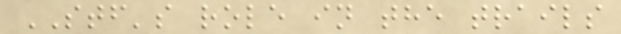STF's role in the trails
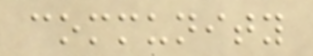community
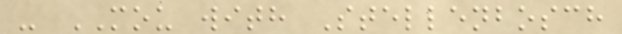- MOU with Stellenbosch
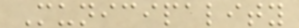Municipality
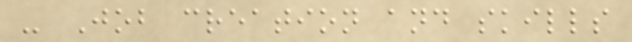- Job creation and skills
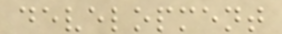development
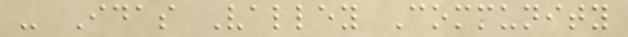- Idas Valley Community
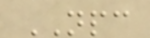NPC
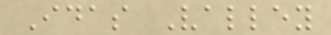Idas Valley
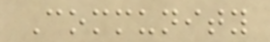Community
